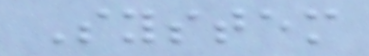System
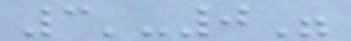3'-0"
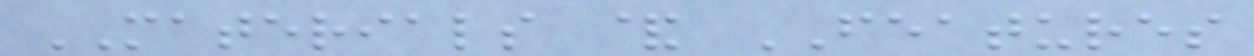MATERIALS & FEATURES
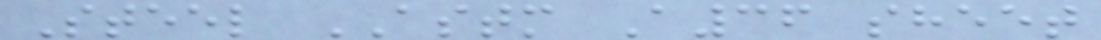Steel ASTM A36 sheet
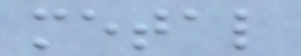metal
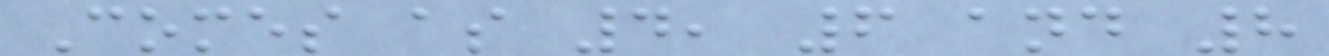Comes as 4, 6 and 8
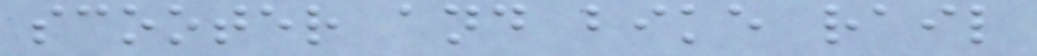scooter and bike rail
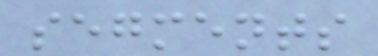segments
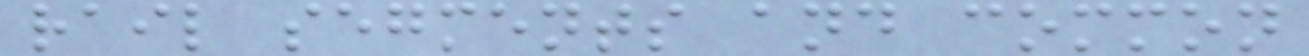rail segments and common
